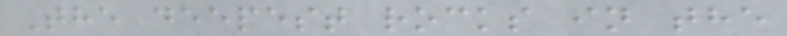The deepest rocks in the
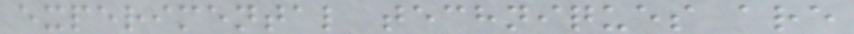experimental techniques are
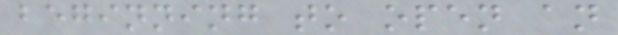beginning to open an
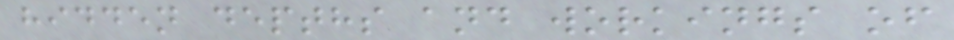hidden depths and workings of
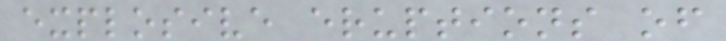explosive eruptions of
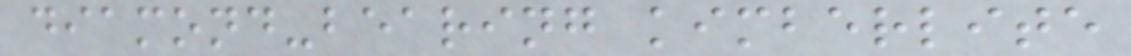diamond-bearing kimberlite
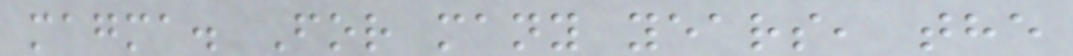magma. For many years, the
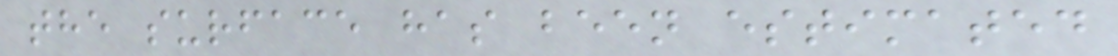the surface has been estimated
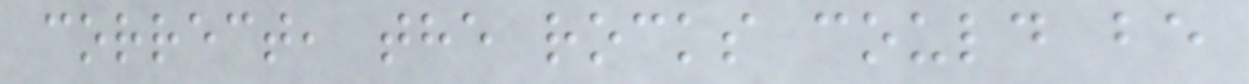correct, the rocks could be
